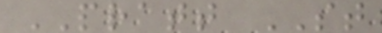PRATT ST
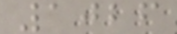1026
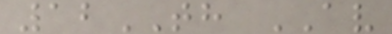12TH AV
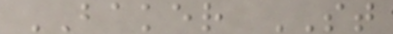BAKER ST
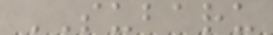SUBARU
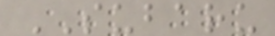SUBARU
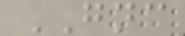GNC
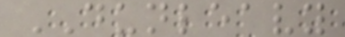DUNLEAVY
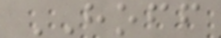HOFF
